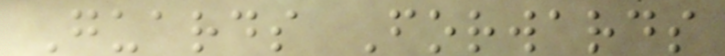Guards Forwards
